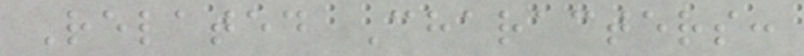Related Characters:
